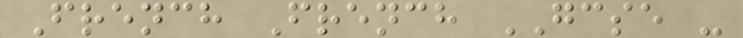French French GCSE -
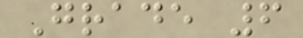Grade 6
